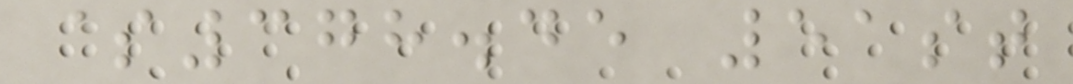$378.45 51st
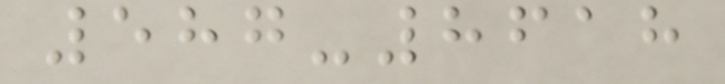587-8618
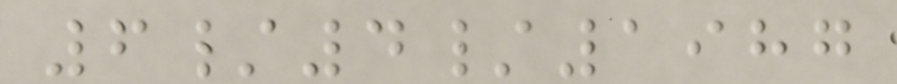6/4/1987
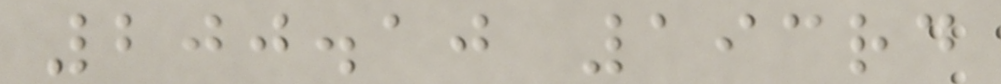200.10 193rd
